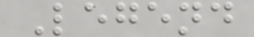Legend
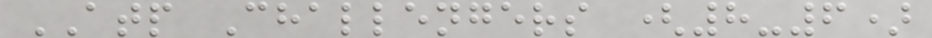ATP Challengers (8-6)
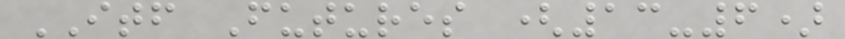ITF Futures (13-6)
